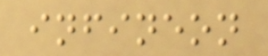infineon
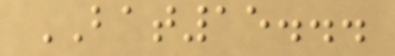BAT15...
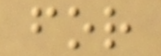for
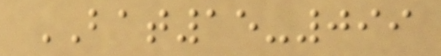BAT15-099
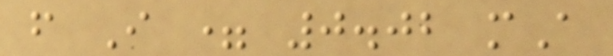f I = 0.02 mA
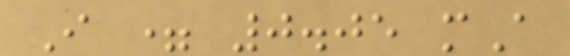I = 0.05 mA
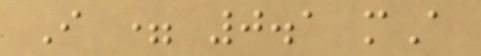I = 0.1 mA
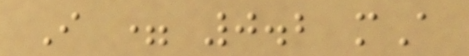I = 0.2 mA
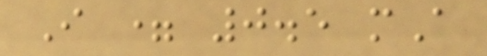I = 0.5 mA
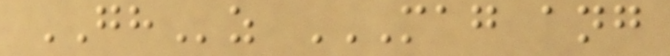GHz MAG ANG
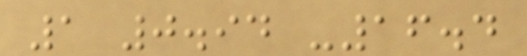1 0.94 -16.4
